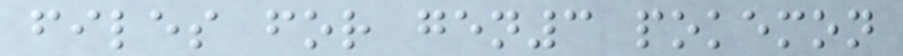files for gen3 pokemon
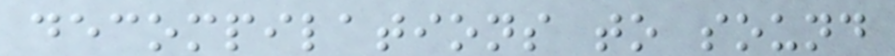decompilations to sound
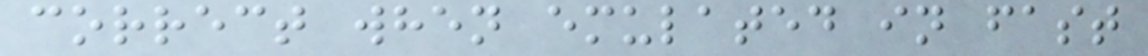correct when emulated in fast
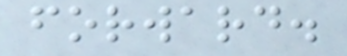forward.
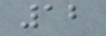12
